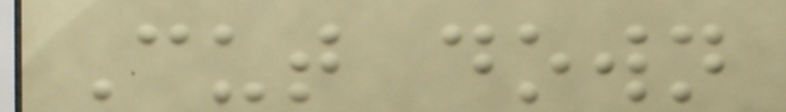Cut down
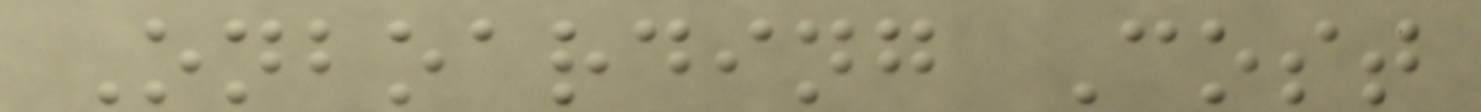Onboarding Cost
